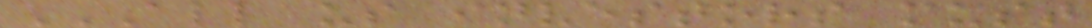ALL US INVESTORS MUST
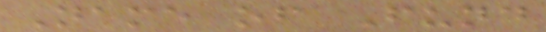Name of Fund
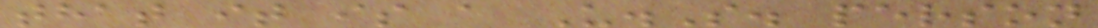that it is a U.S. person
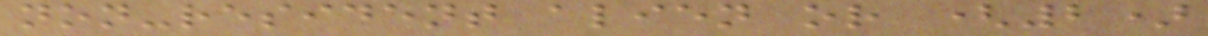non-resident alien or (2)
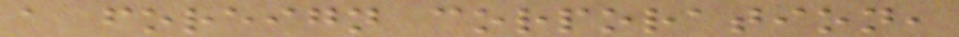a foreign corporation,
